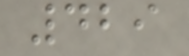429
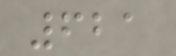621
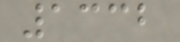1332
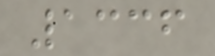1336
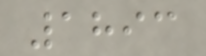1893
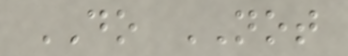DO NOT
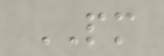PM
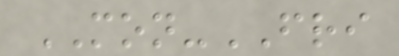MON-FRI
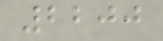2200
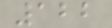122
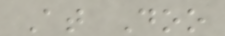At Doo
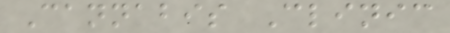Cannabis Clinic
